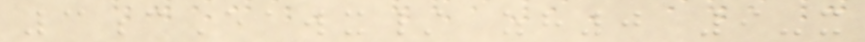3cEawx/ zh0 9-x
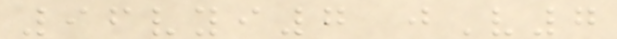96vyi7 jV7
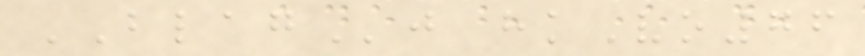BLAGj hkVo76
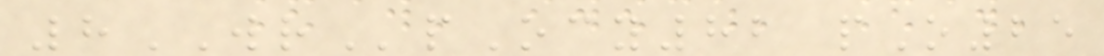8WRpOcy82 pO25
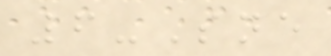6-Sne
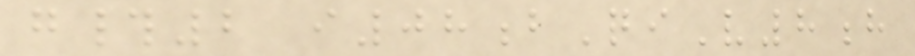g#2 i08bQiV8h
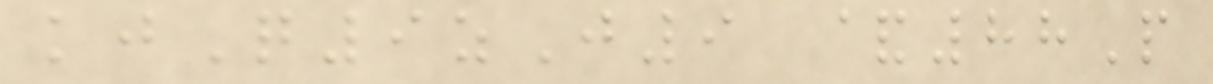kjQ9zJ9 &88P
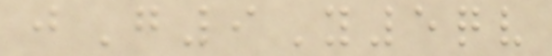jG9Y5qv
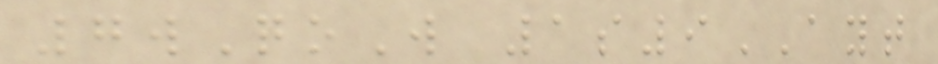7wQoW 1s9AYT
